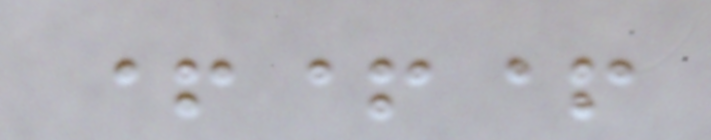+++
